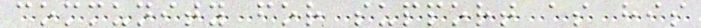community for support as his
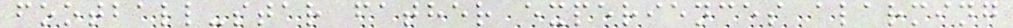football-star father experiences alarming
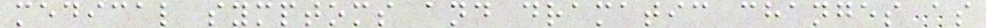medical symptoms and dramatic changes as
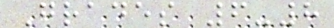Grades 6-8
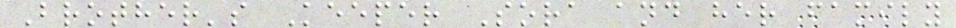Brother's Keeper Sora and her family
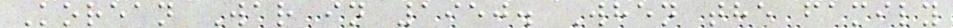Korean War in 1950. When the family
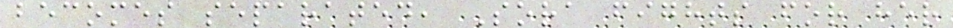becomes separated, Sora fights for her
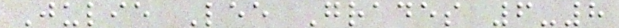Julie Lee Grades 6-8
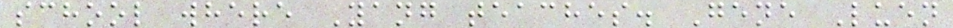school where Yang teaches. Gene Luen
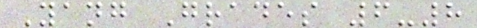Yang Grades 6-8
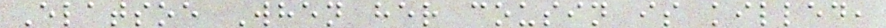Elatsoe When her cousin is killed,
